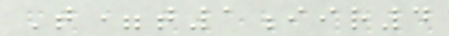T=t1iir4
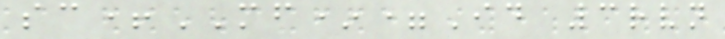sc+MF*=Id 3rvn
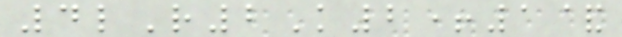4lR2K2+1&
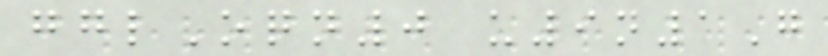gglOqn0 u9n1G
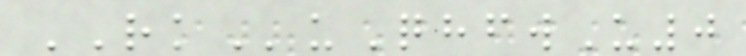RKuQhfwU0
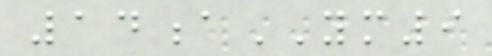14aYM9
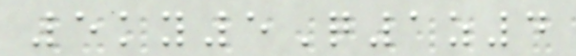5ky5Q1z4
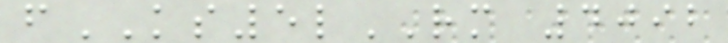fKS5lRM 4092
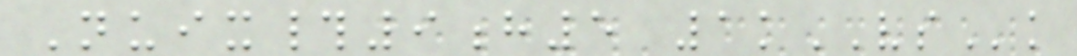Nuix#9h5 1kVSk
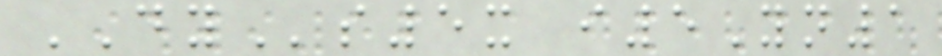DYs5x i5Yn1
